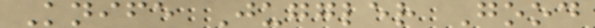Knife Juggler Good
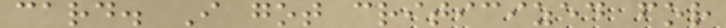card. I got criticized for
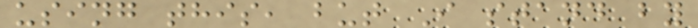using this, but I stand by
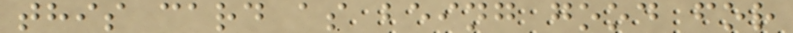this card as being good for
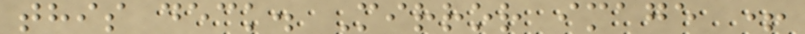this deck. Mirror image +
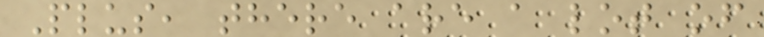Plus, there are a lot of
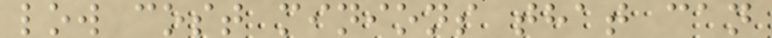low cost minions that can
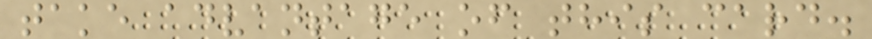take advantage of this card.
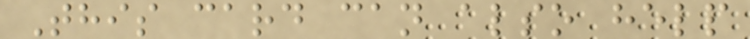This card can also help
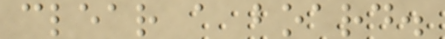clear a board.
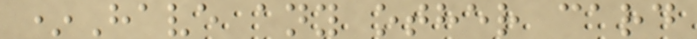*Have any other card
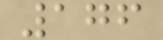176
